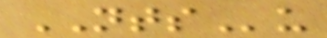NTSu
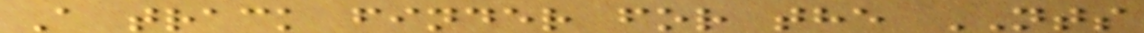A track finder for the NTS
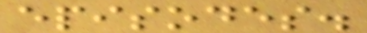episodes.
